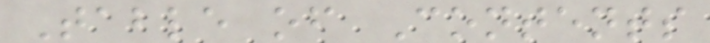Table of Contents
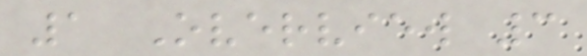1 Overview 3
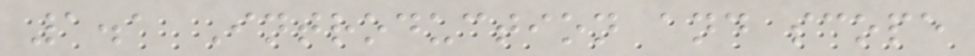1.1 Introduction and scope
